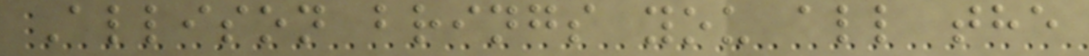Allison brings you all the
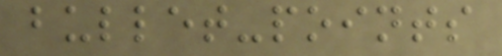bullet-points
